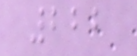222
